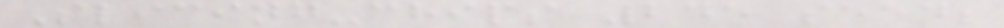Slicing-chips 245 seed;
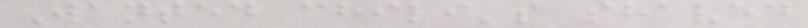Wanted chili's shaved
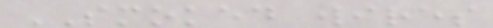SMOKED wires
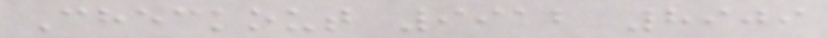Checkout 9912 8909
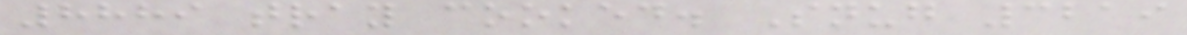8889 tray cooked. Snug 3219
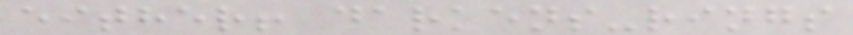either! darkens-rings
